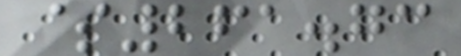$261.73
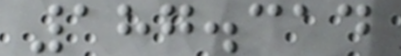187.314
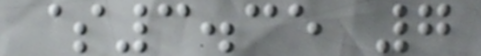$3.35 7
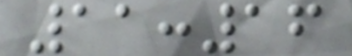11:16
